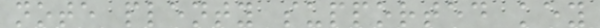note plenty supported key
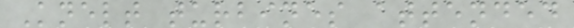Knelt turbines attended
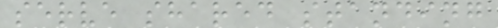serve shared standing
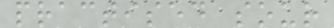practised sour
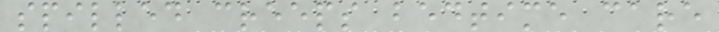spilled creeps bedtime care
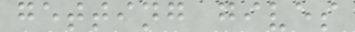getting gives
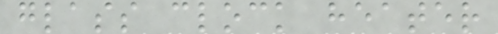glass clock heater
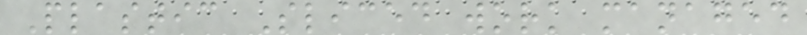Plastic Sliced work managed
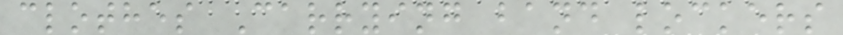clothes Carrying band lockers
